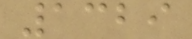1329
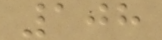108
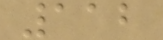112
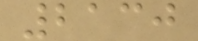2130
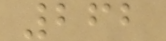262
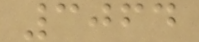3064
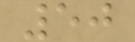50
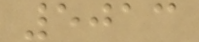5013
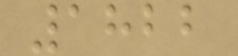1822
